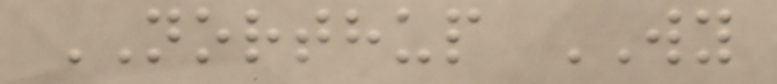NORTHUP WY
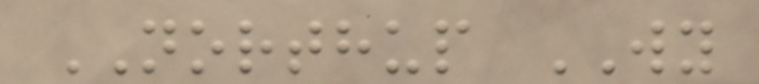NORTHUP WY
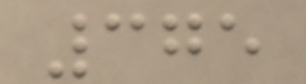375
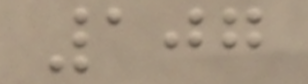107
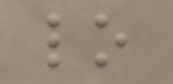lo
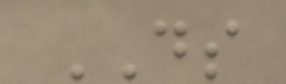DS
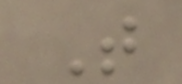T
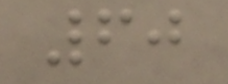60
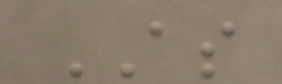AS
